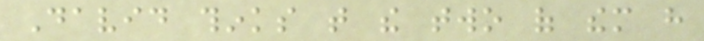David thinks that the two of them have
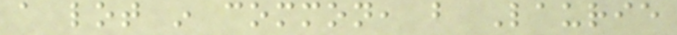a lot in common, but Laurie
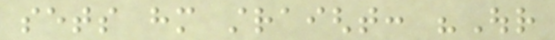sets him straight: "Our
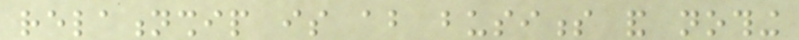relationship is about business and nothing
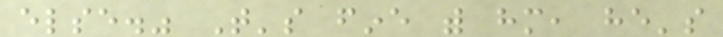else." That's fine with him, he's
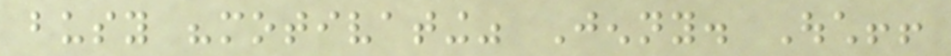busy "motivating" Jenny. Ouch!!
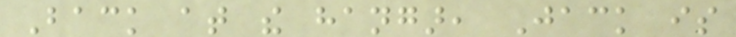Back at the hangar, Jack is
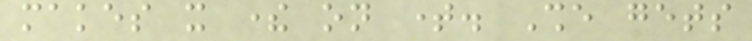makes it there on time. She gets
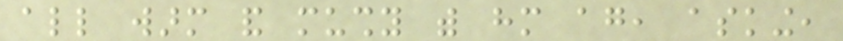all warm and mushy with him again, asking,
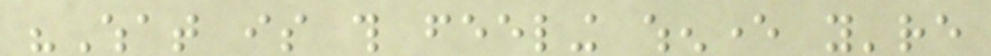"What is this feeling whenever you're
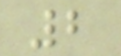2
